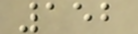152
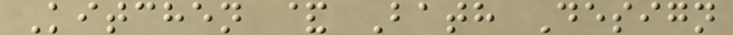Kitchen & Bath Design
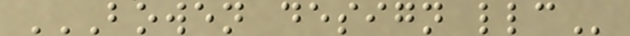BOWEN DESIGN LLC
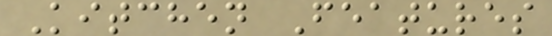Kitchen Features
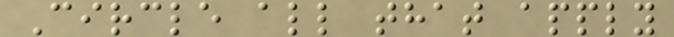Circle all that apply
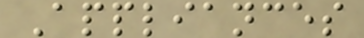Appliances
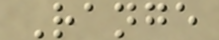Range
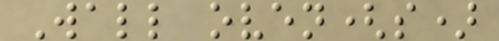Wall oven(s)
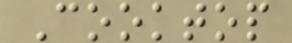Cooktop
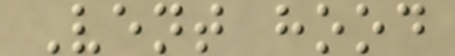Vent hood
